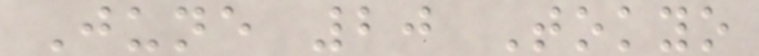June 20 Tokyo
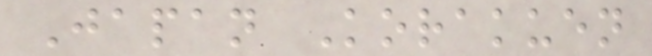Japan Korakuen
